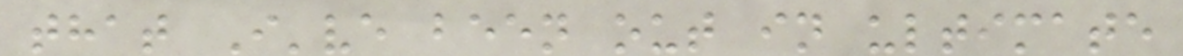that I've been out in ultimate
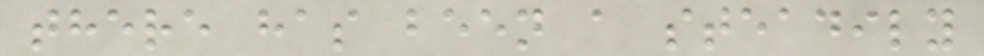there has been a steadily
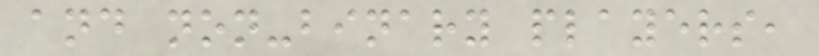and non-binary players,
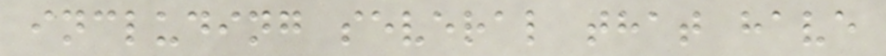including several that have
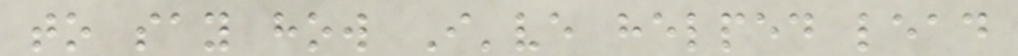to say how I've helped lead
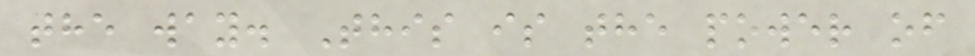the way. This is the power of
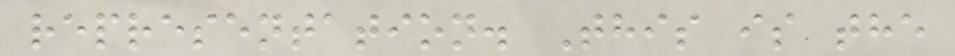representation. This is the
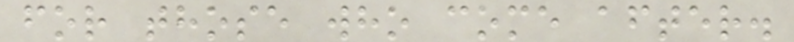for those who come after.
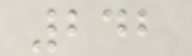242
